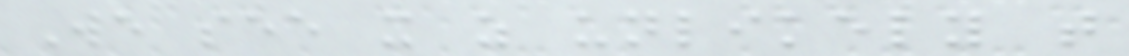We see it as unlikely that
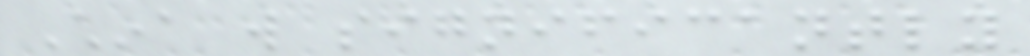China will significantly
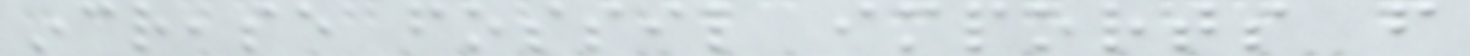increase fossil imports from
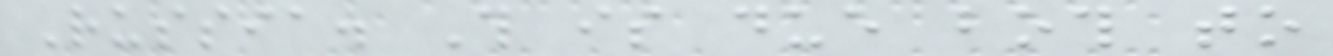Russia. This is due both to
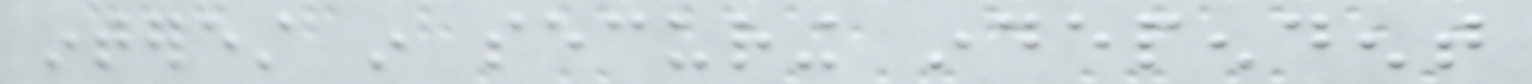interest in securing independent
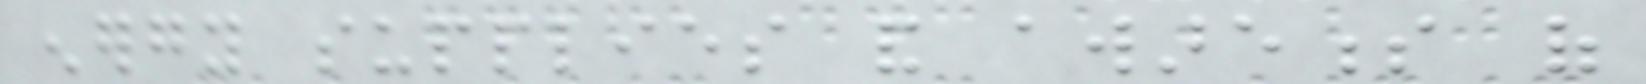energy supplies and awareness of
